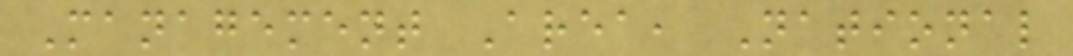Management Area, National
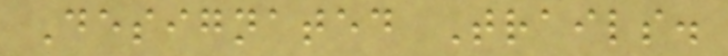Designated Trails.
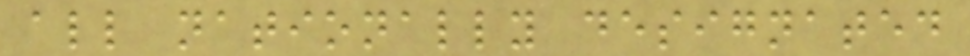all nationally designated
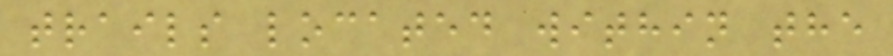trails located within the
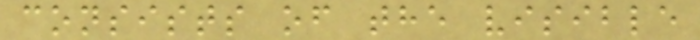consists of the visible
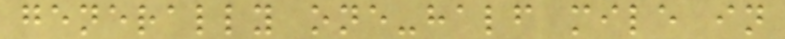generally one-half mile in
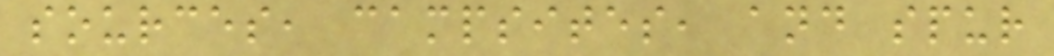sources, campsites, and spur
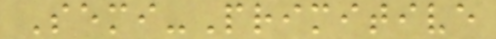Semi-Primitive
